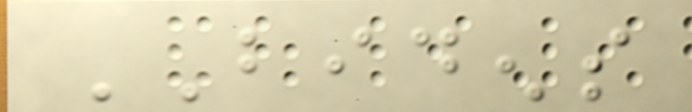BIDENS
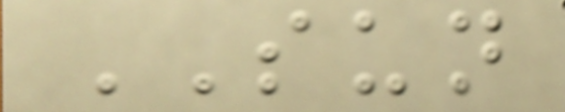SUN
